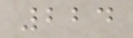224
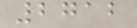2712
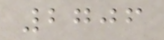2706
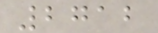2712
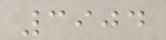3904
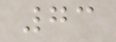73
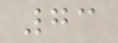73
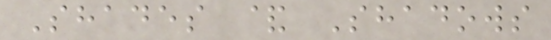Shades & Shadows
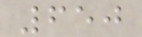650
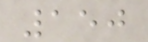150
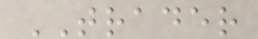TRADER
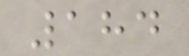184
